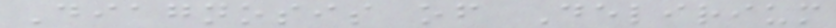Diagnosis of Delirium
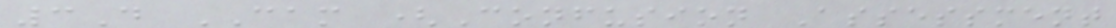3D CAM (Confusion Assessment
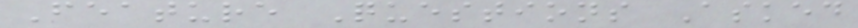Feature Questions Asked
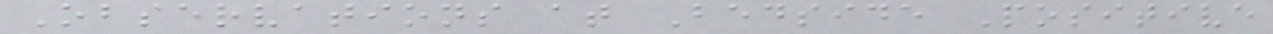Observations at Bedside Positive
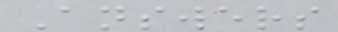Answers
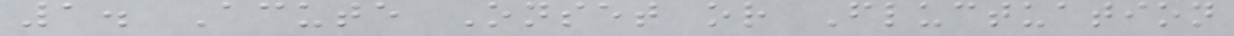1. Acute Onset or Fluctuation
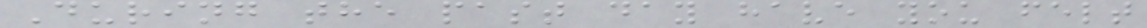During the past day have you felt
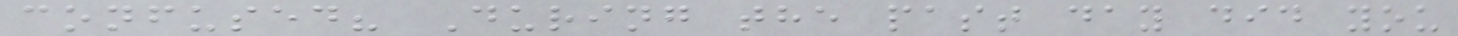confused? During the past day did you
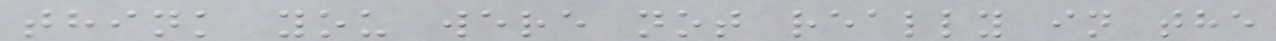think you were not really in the
